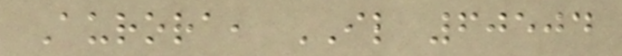Aurora, IL 60504
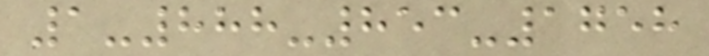1-888-853-1758
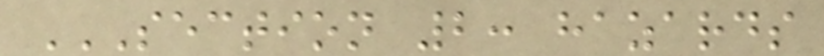SECTION 2: HAZARDS
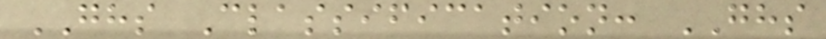GHS Classification: GHS
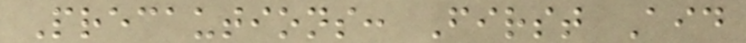Precautions: First Aid
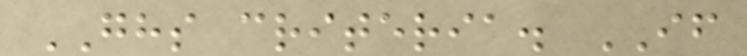GHS criteria. IF
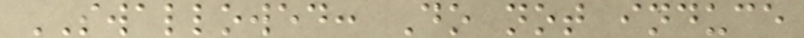SWALLOWED: Do not induce
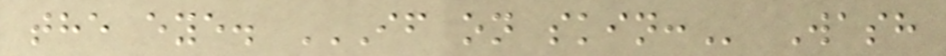the eye. IF ON SKIN: Wash
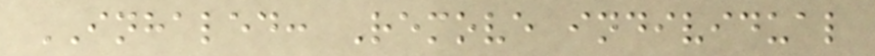INHALED: Remove individual
